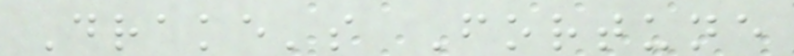Drake's Fortune
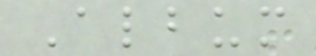Album
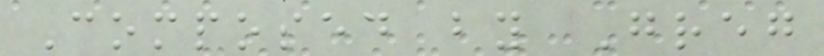Composed by Greg
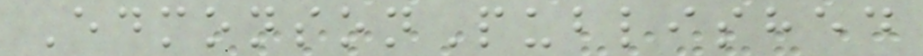EdmonsonPublished
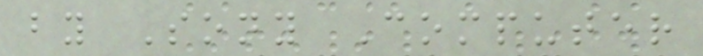by Sony Computer
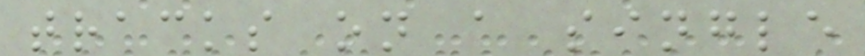tracks on a single
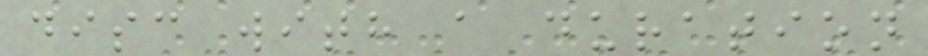disc with a duration
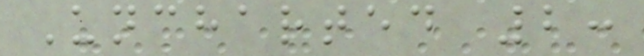Uncharted 2:
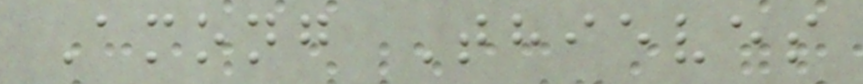Among Thieves
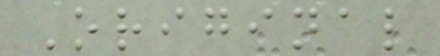Original
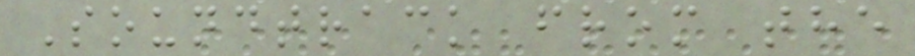Soundtrack from the
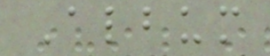Album
